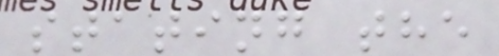stating the
